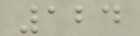124
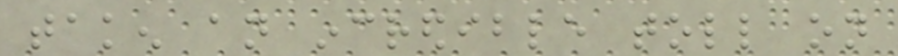taken an incredible toll on
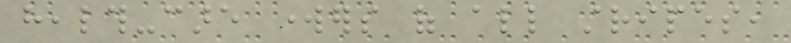health-care workers of all stripes,
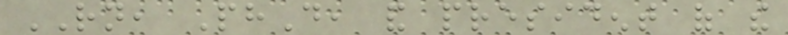RN, PhD, and president of the
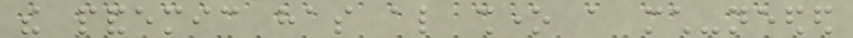the pandemic has also shone a much-needed
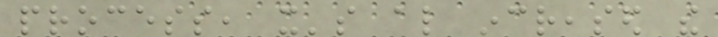process, it's also increased the
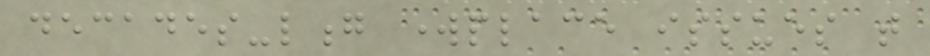decades-long workplace issues that
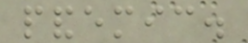pandemic.
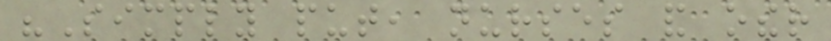"Simply put, nurses and other
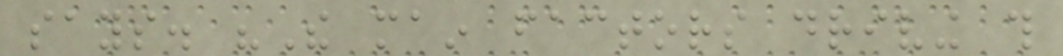says. "The main factors driving this
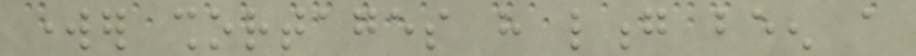worker shortages have long been a
